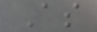As
